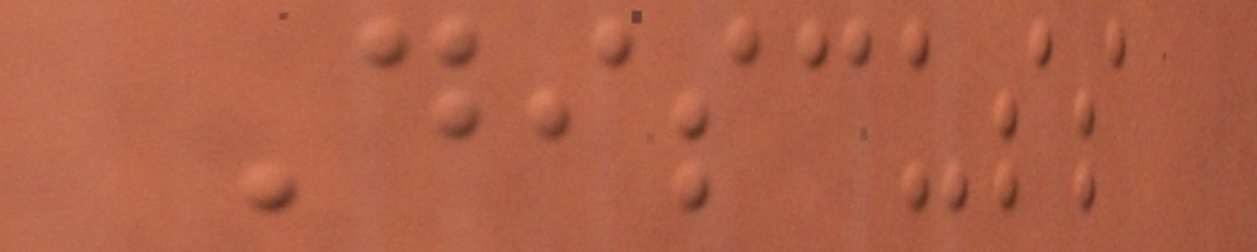Discuss
